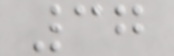37
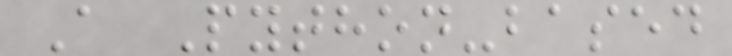A Python-based
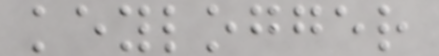keylogger
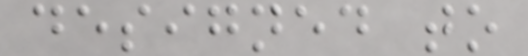designed to
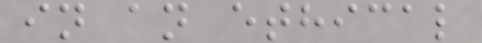in an ethical
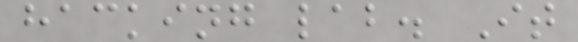hacking lab. It
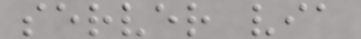server via
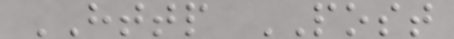HTTP POST
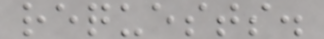requests.
